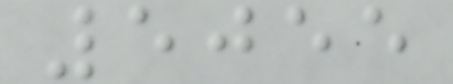5055
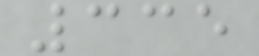335
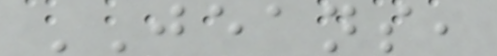JEANS,
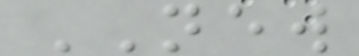NEW
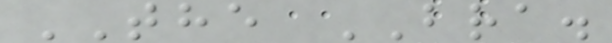THE BRA.
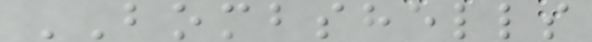BOMBSHELLS
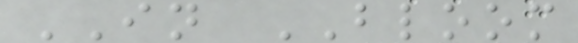IN BLOOM
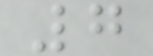7
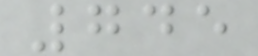745
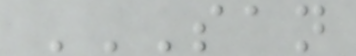SAN
